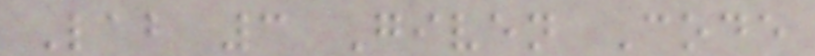Lab 3 Given Code
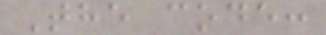The code:
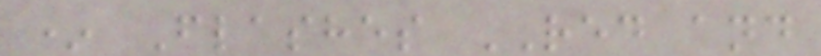* Flashes RED and
